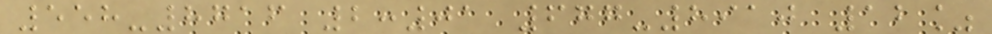558-8716 2:01 677-8910 12%
